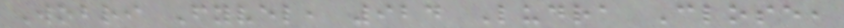Wobri Fyvel, 924 Ludra Close,
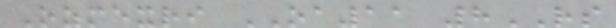Ozmexri OA11 8RS
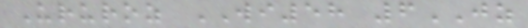Ururoz WI58 6JZ
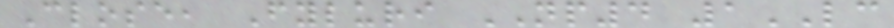Close, Fyluri NP4 1LC
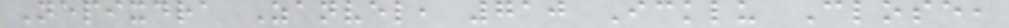Nepixdra Zanvel, 710 Icklu Close,
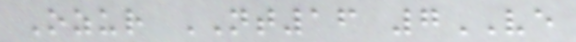Ozur NT16 7VE
